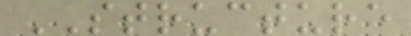STRUCTURE
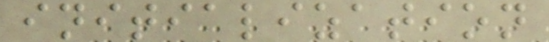initialization
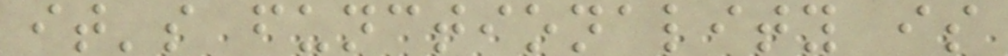it's functionality is
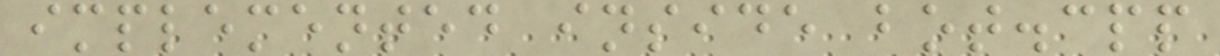implemented inside bot.cpp
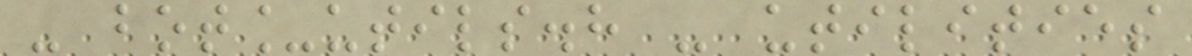- bot_utils.h - utilities
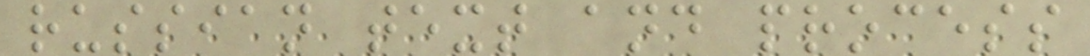russian text and process
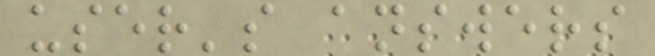user's answers
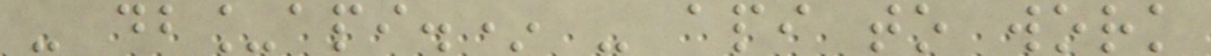- db_api.* - api to work
